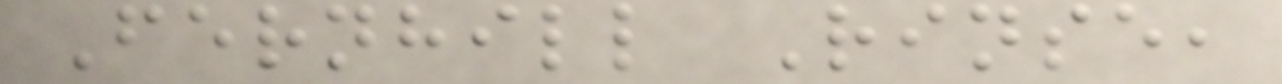Fernhill Rinse,
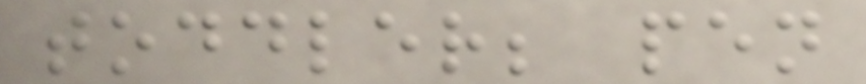toddler; pen
